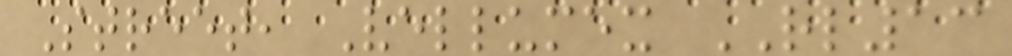Street, Vellumex RL13
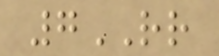7RR
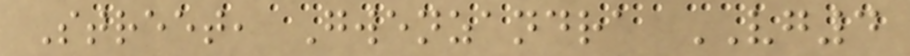Street, Gwenzandra VG4
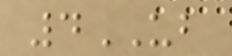4UB
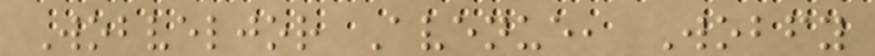Wobveljor Avenue, Wobfy
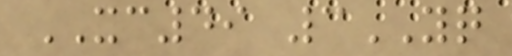XC49 3YQ
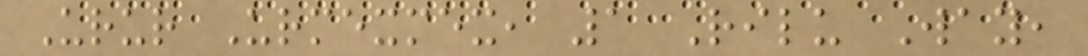Urur Urmexmex, 1 Rilu Way,
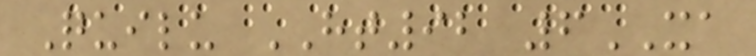Quilu HT92 6XA
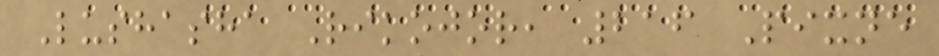Lushasha Rikojor, 216 Pixne
